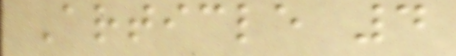Article 4
